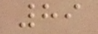89
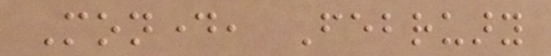Monday, February
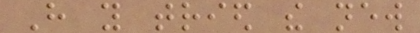Have you tried the new
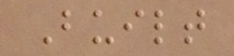Built
